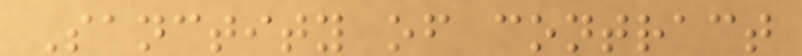Sanctity of contract
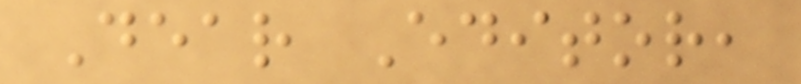Dear Editor,
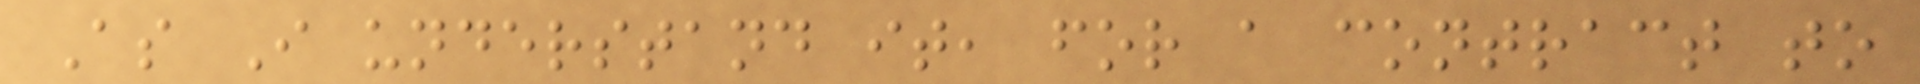As I understand it, for a contract to
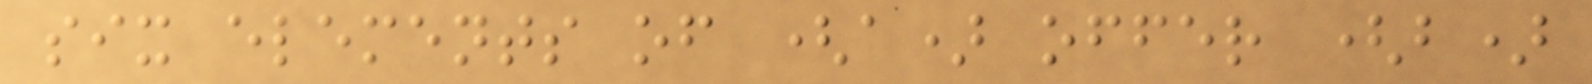six elements of (a) offer (b)
